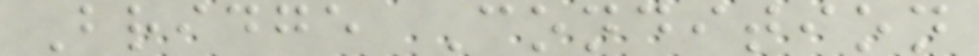Bridge Condition
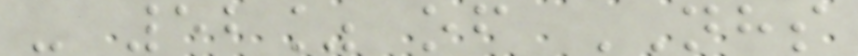- 52% of NHS
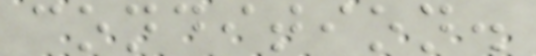condition.
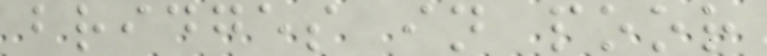bridges in poor
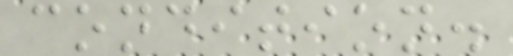condition.
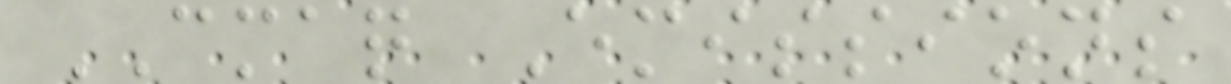CMAQ Emissions
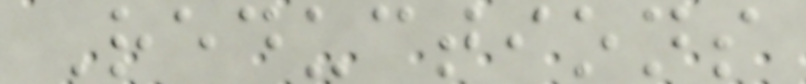Reductions
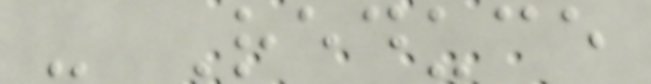- Reduce
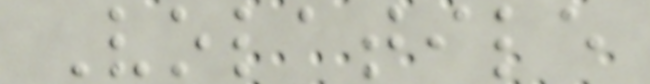Volatile
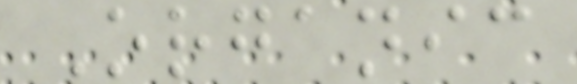Organic
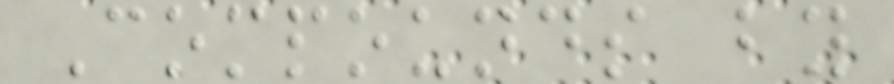Compounds by
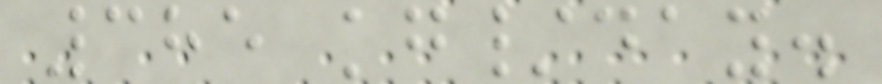385 kg/day.
